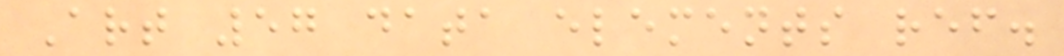Art 57 data elements ref.
